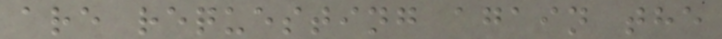are requesting again the
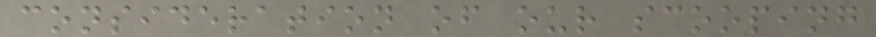consideration of our scooping
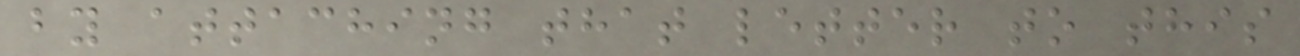by attaching that letter to this
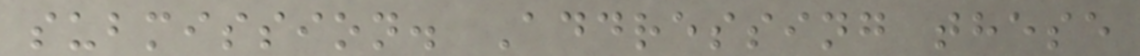submission. Addressing these
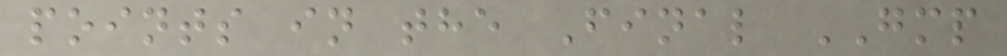points in the Final GMP
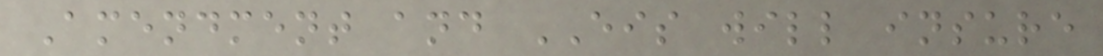Amendment and EIS will insure
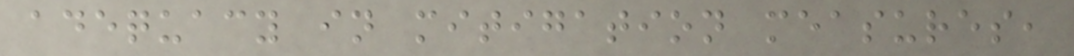adequacy in mitigation measures,
